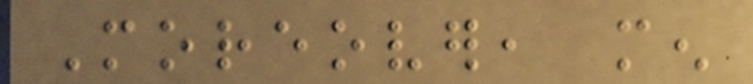Moreover, men
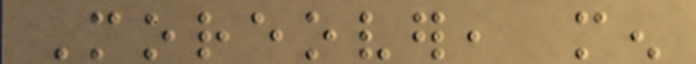Moreover, men
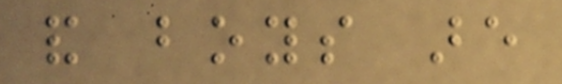and boys are
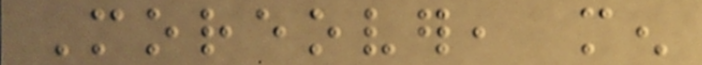Moreover, men
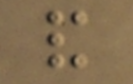and
